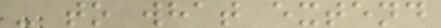- to what extend
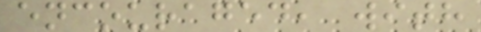encouraged, with
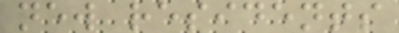new residents
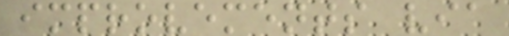improvements via
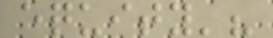equity'?
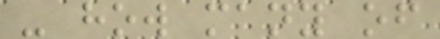- how many of
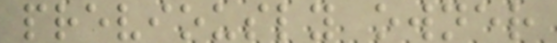previously owner
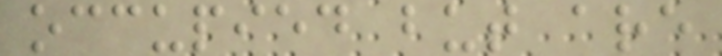occupied but are
